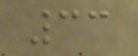33
